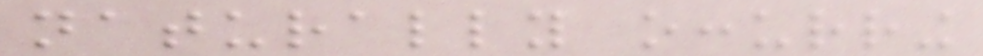naturally occurring
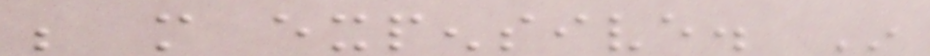be more expensive. In
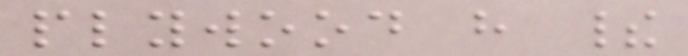plywood have their
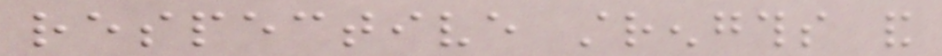respective strengths and
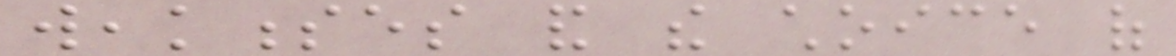weaknesses and the choice of
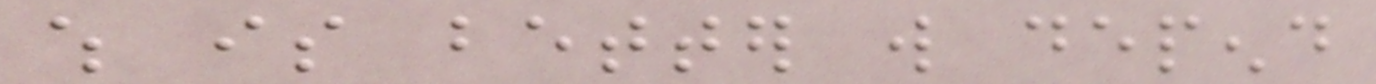which is better will depend
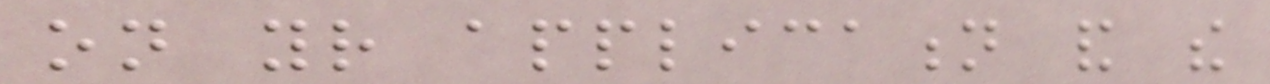on your application and the
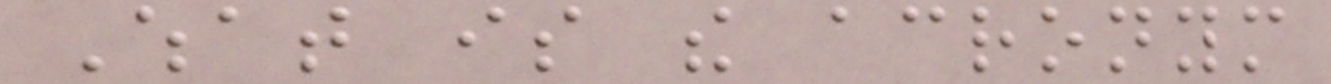What is the acronym
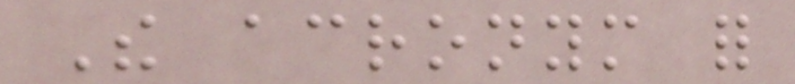The acronym for
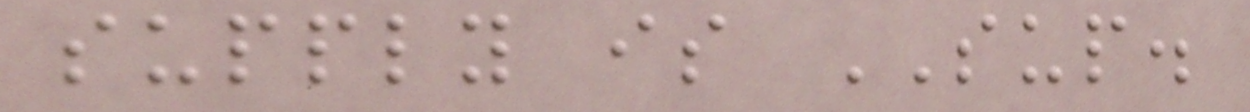supply is SUP.
